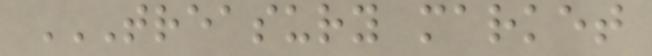TREASURY MARKET
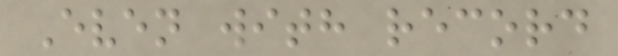Even with record
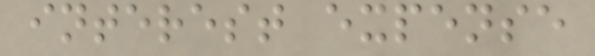interest expense
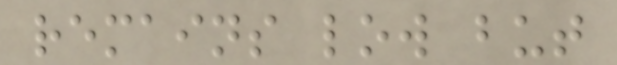remains low but
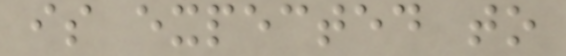is expected to
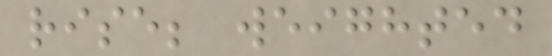rise; weighted
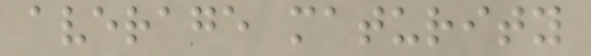average maturity
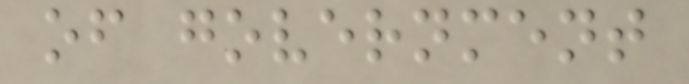of government
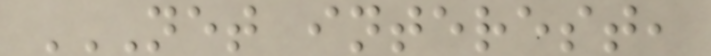NET INTEREST,
